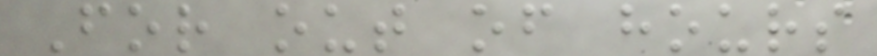For out of hours
